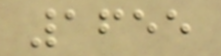1655
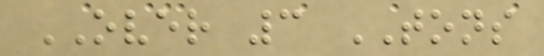OVER 3 TONS
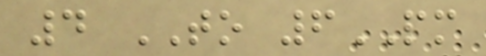4 TO 6PM
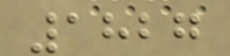1827
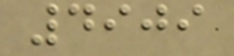4909
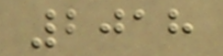2018
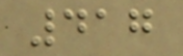417
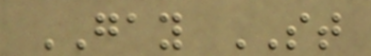GAY ST
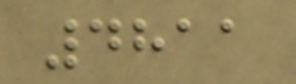4811
